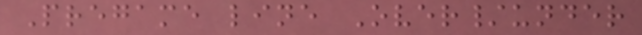Pregame line Over/under
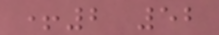+2 52
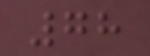78
